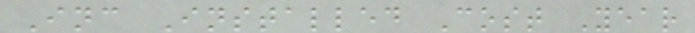Inc Installed Cost Year
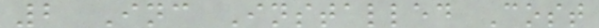2 Inc Installed Cost
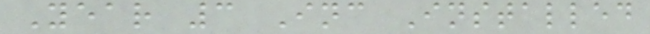Year 3 Inc Installed
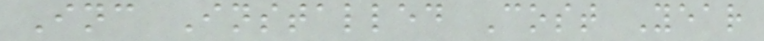Inc Installed Cost Year
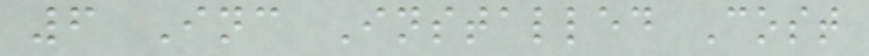6 Inc Installed Cost
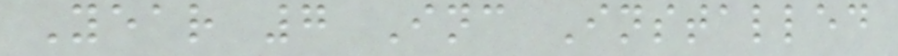Year 7 Inc Installed
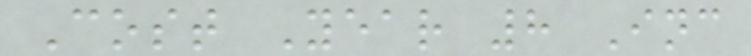Cost Year 8 Inc
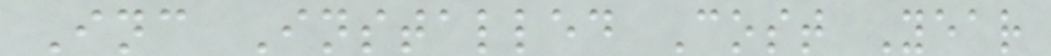Inc Installed Cost Year
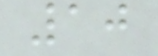10
